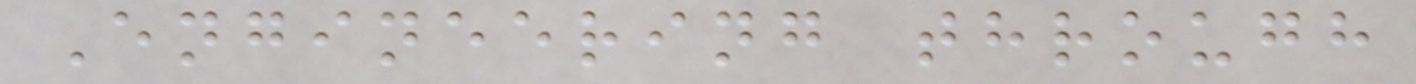Engineering through
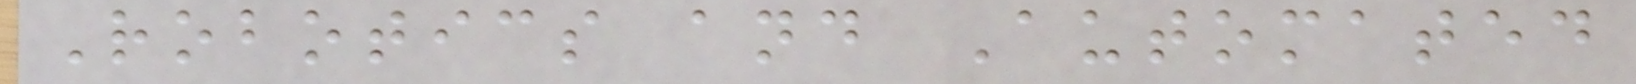Robotics and Automated
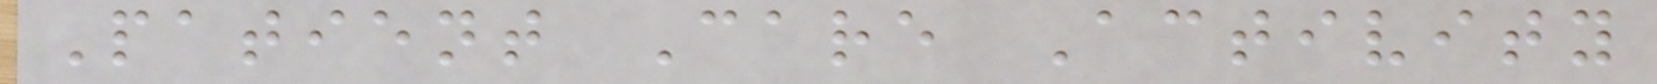Patient Care Activity
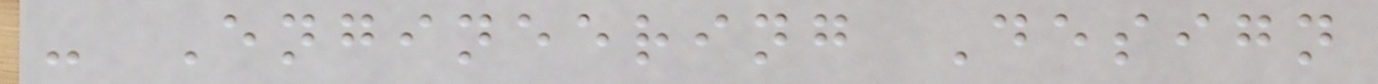- Engineering Design
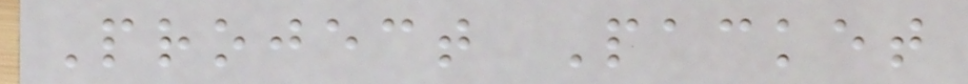Project Packet
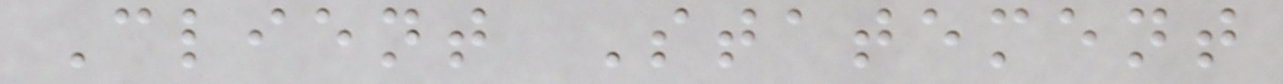Client Statement
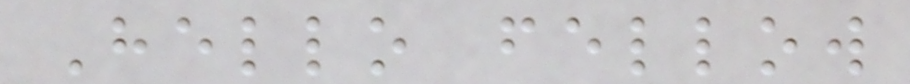Hello fellow
